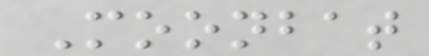Moonbat
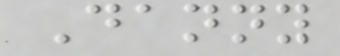Danny
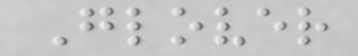Glover
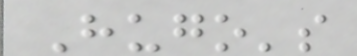Hugo's
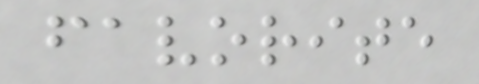favorite
